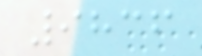9836
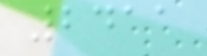2411
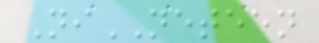NiNETEEN
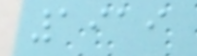1919
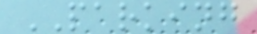PARKING
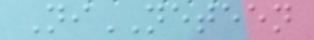NiNETEEN
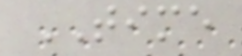TIME
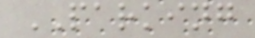PARKING
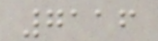7116
